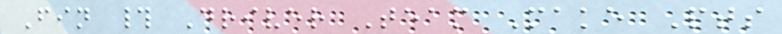Fin # Driver Team Make Pts
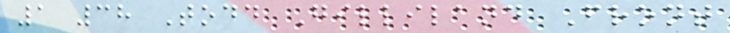1 38 Todd Gilliland Front
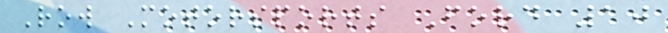Row Motorsports Ford 10
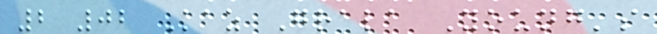2 02 Kaz Grala Young's
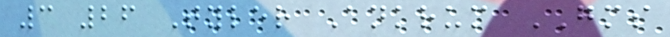3 26 Tyler Ankrum GMS
